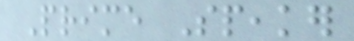Prime Speaker
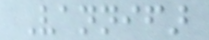Vannifar
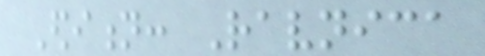Edition: Ravnica
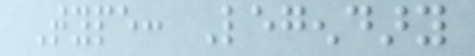Type: Legendary
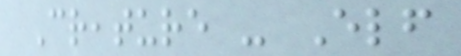Creature - Elf
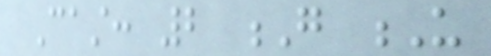Cast: 2 G U
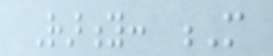Rarity: M
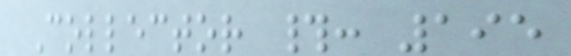Collector #: 195
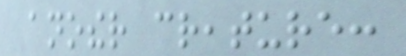another creature:
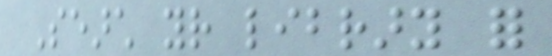Search your library for
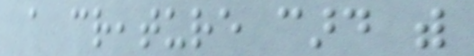a creature card with
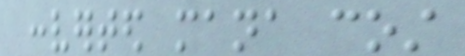converted mana cost
